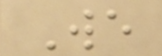We
